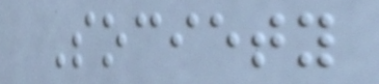Society
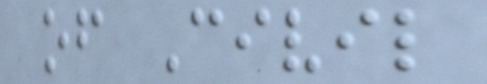of Civil
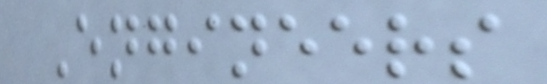Engineers
